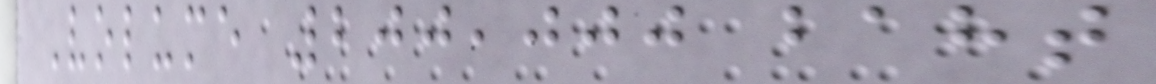Volume 200,000 baht
